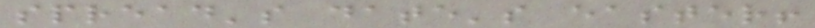spread's date's easter!
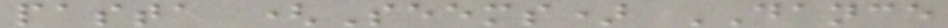pasta (Seems) DANCE
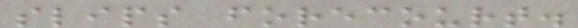slips forecourt.
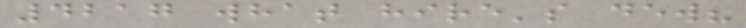4217 what hire's dew?
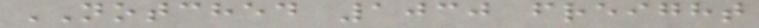NOTCHED 1030 freight
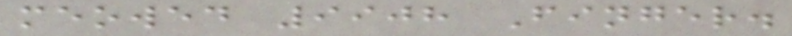meowed 9908 Finger.
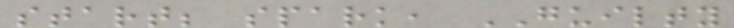start; spark, GUILTY
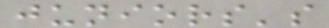juniors's
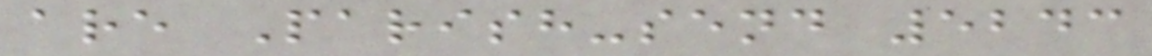are Parish-send 5243
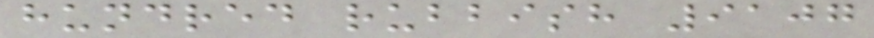hundred rubbish 9107
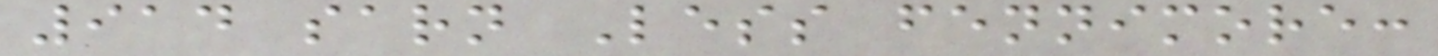914 sarn Less fennimore:
